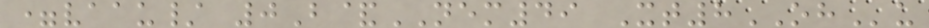=vaau/ 0B&NEM49 Xt8OHu
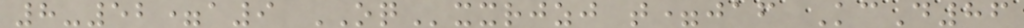8-52=a9 OQxxrjzj t=jaf KcD86
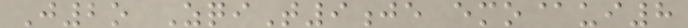J2o ZqiT9je emo@ui8
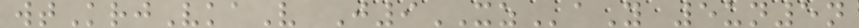wtKrjVkaV J9XZaY 5un5n
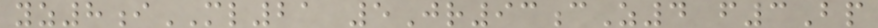yz8iML21 5Jr93cZ4 f3Bp
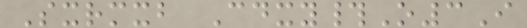Sxrmxb Cdxy#O3I
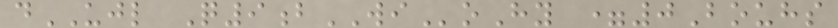dUJL Q9bWIoHy =0Bouhs
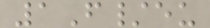1F/eu
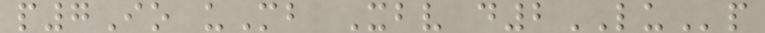p7Io uMb Xbv d2LUp
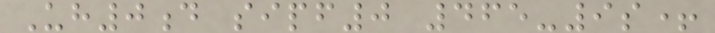Uh0d sipf0 465-9s+
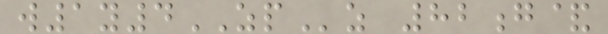w1y4ZPz 82g&
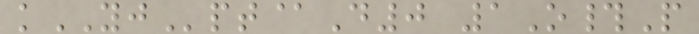kYJpt@D0 1O#P
